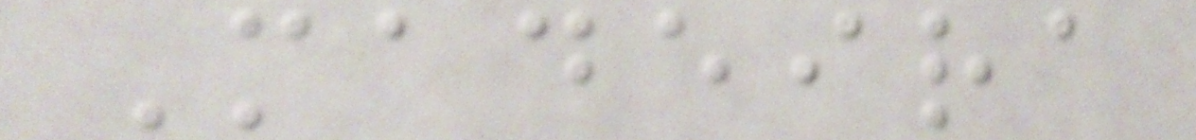Madeira
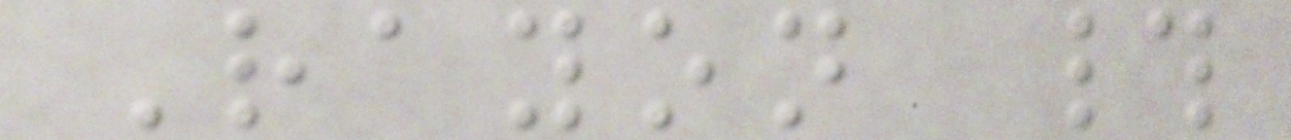Rayon #
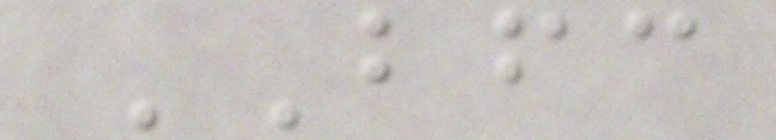BFC
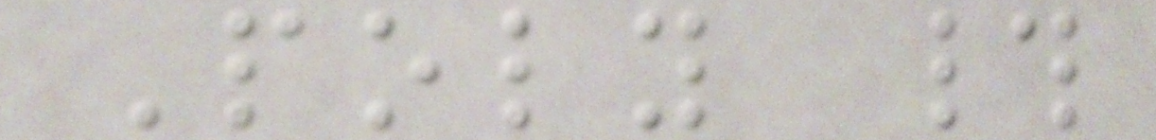Poly #
